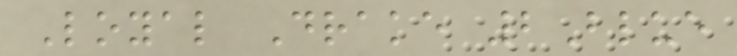Loyal Drake 2Blue
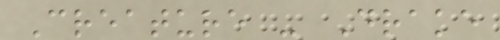Creature - Drake
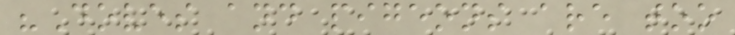"Doves and pigeons are too
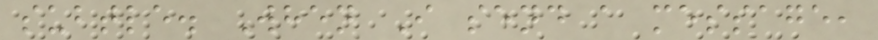subtle. When I send a message,
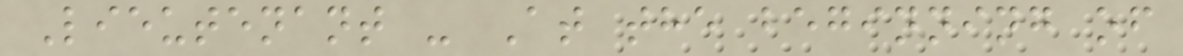Lieutenant - At the beginning of
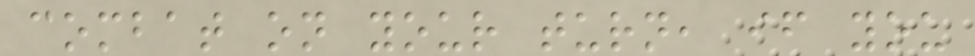combat on your turn, if you
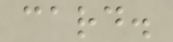card.
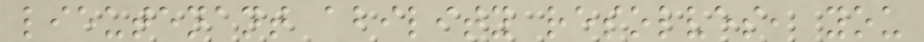lieutenant ability resolves, you
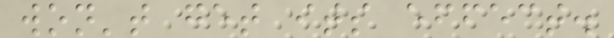won't get its effect.
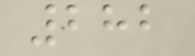282
